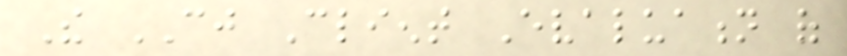The CJ Client Evaluation of
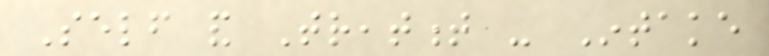Self and Treatment - Intake
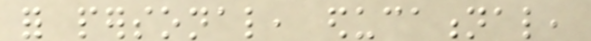for personal, educational,
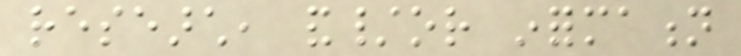research, and/or information
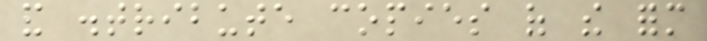and distribute copies of the form
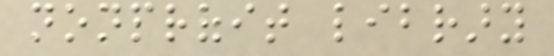nonprofit library
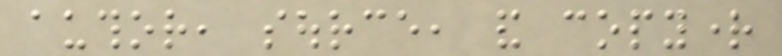author, source, and copyright
